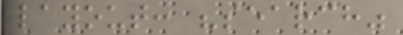layout: "search"
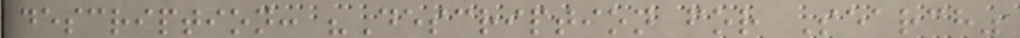description: "Description for Search"
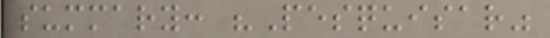summary: "Pesquisar"
